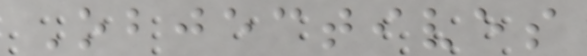Objectives
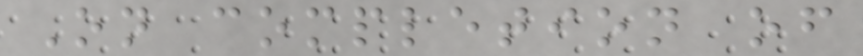On completion of
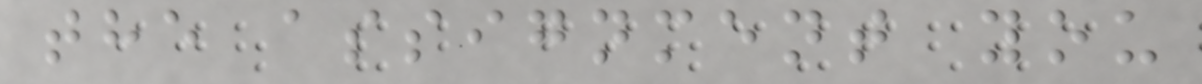the assignment you
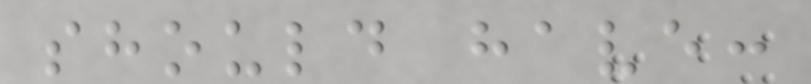should have:
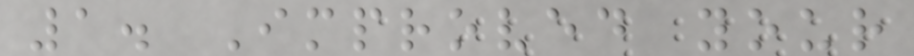1. Improved your
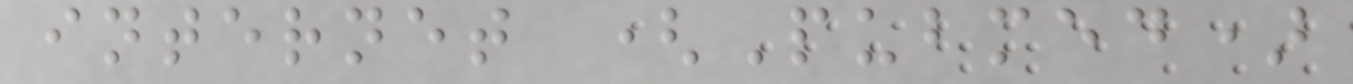internet (Pubmed)
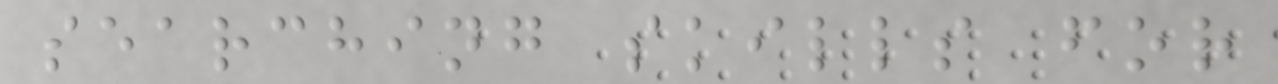searching skills for
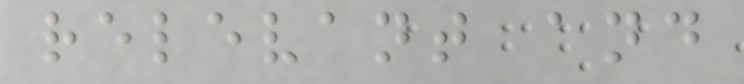relevant and
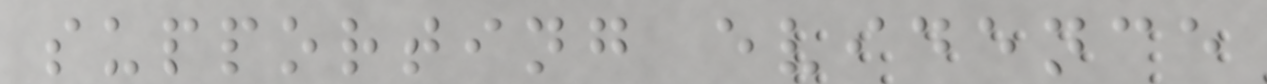supporting evidence
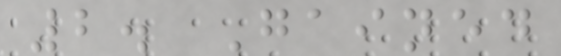2. Gained
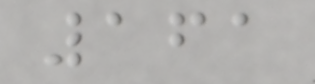161
